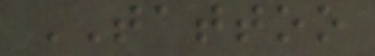TATTOO
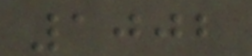1002
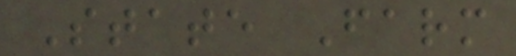State Farm
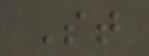St
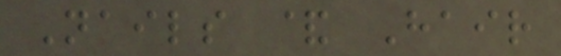Nails & Hair
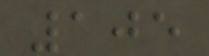105
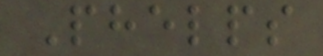Phelps
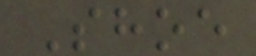Shoe
